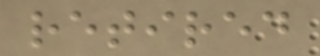retired
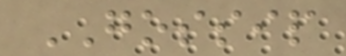GOSSIP
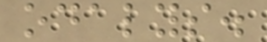odalys.
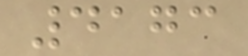4173
